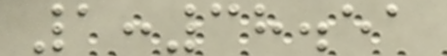1:38.51
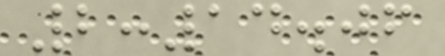2:14.06
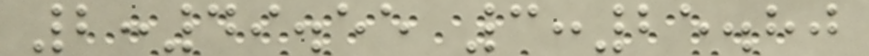2:49.55 3:25.80
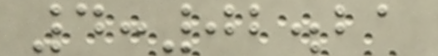4:02.21
